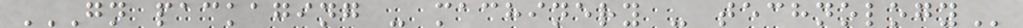GN PACKAGING - MACHINERY - TECHNOLOGY
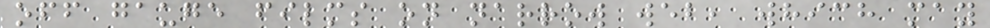off gauge films on narrow web, which may
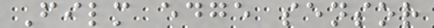Film edge sensor
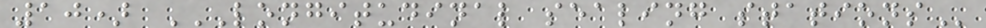10) LONGITUDINAL SEALING STATIONS
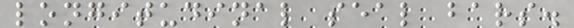longitudinal seal bars.
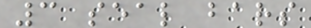3 seal bars
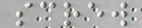screw
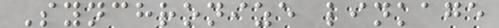Synchronize linkage
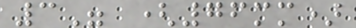3" (76mm)
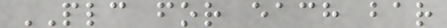PLC for each bar
